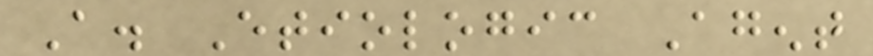A. Etiologic Agent
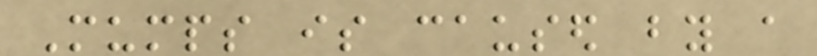Mumps is caused by a
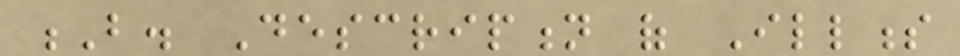B. Description of Illness
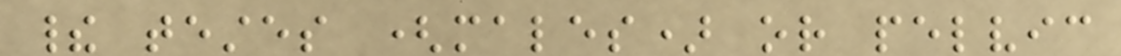their testes (males) or pelvic
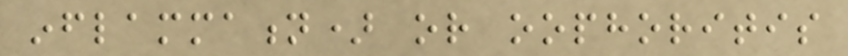inflammation) or oophoritis
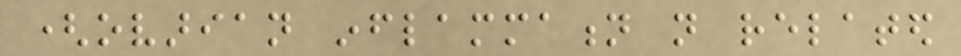(ovarian inflammation not related
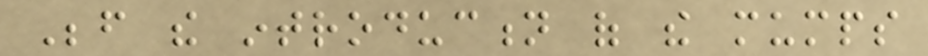Before the introduction of the mumps
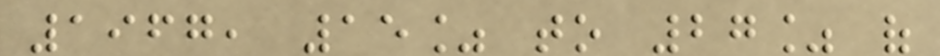1967, 15% to 27% of
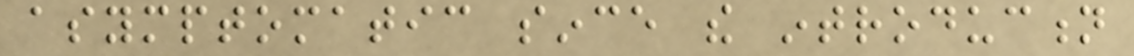asymptomatic since the introduction
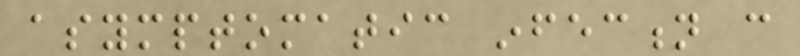asymptomatic infection can
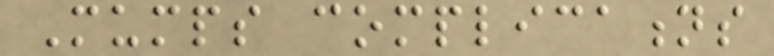Mumps complications
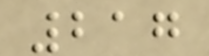217
